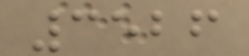3526
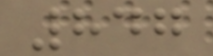847
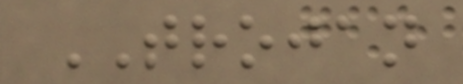TROJAN
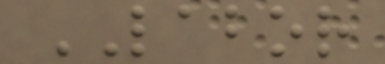LABOR
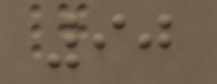90
